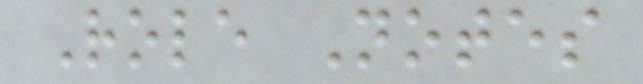Role Notes
